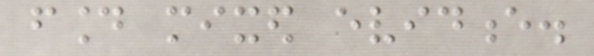found mixed evidence.
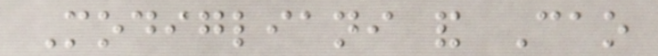Modigliani and Cao
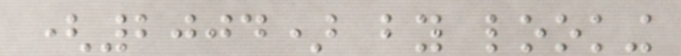(2004) by looking
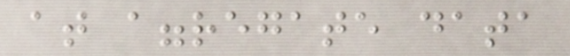at aggregate data
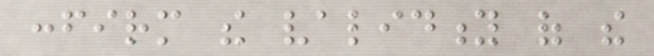confirm the validity of the
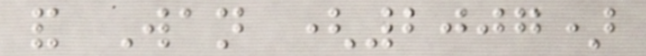and Wan (2007)
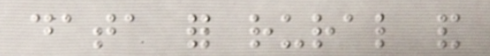data for rural and
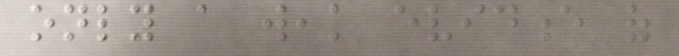only a weak evidence of
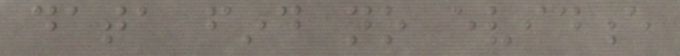data find no evidence
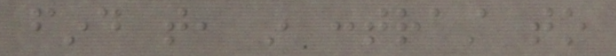find that, in contrast to
